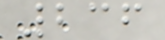236
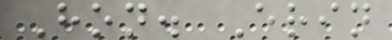Hon. Erin
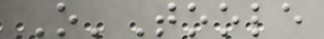O'Toole
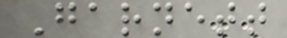Garnett
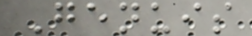Genuis
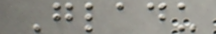Gladu
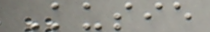Kusie
